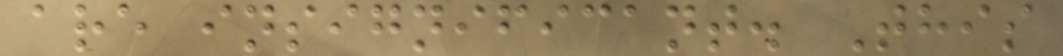are insignificant. This
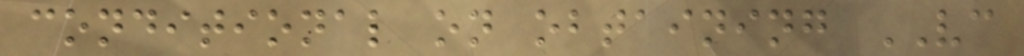conditional on obtaining VC
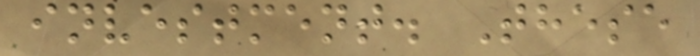investment. These
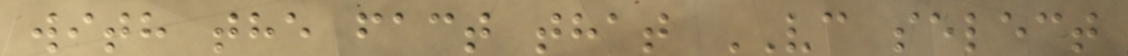with the fact that VC select
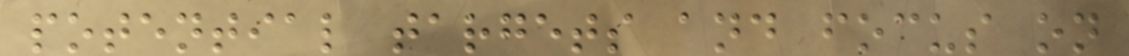potential targets and focus on
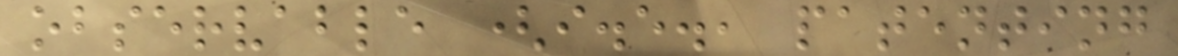observable (i.e., patenting
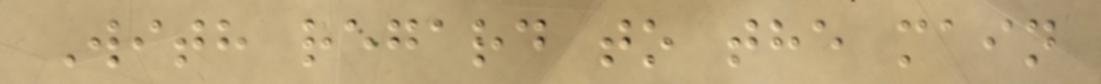With regard to the main
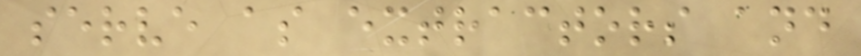serve as extractors and
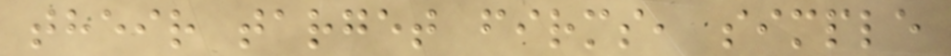their target firms, simple
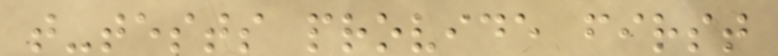t-tests provide first
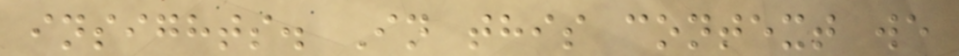insights. In this context we
